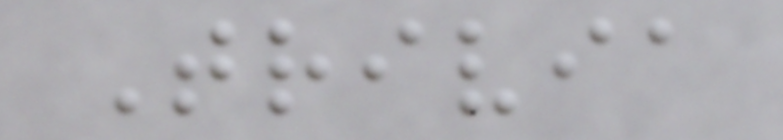Trivia
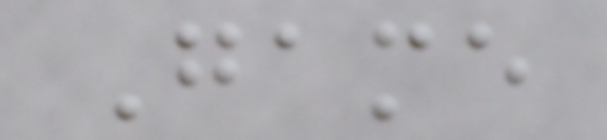Game
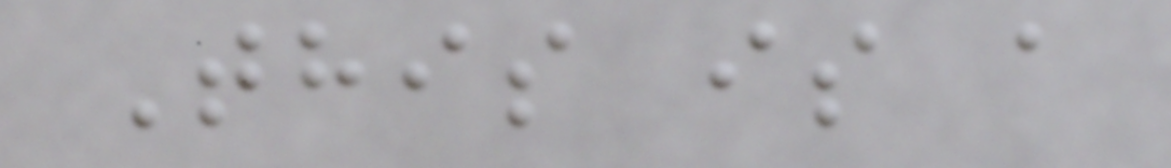This is a
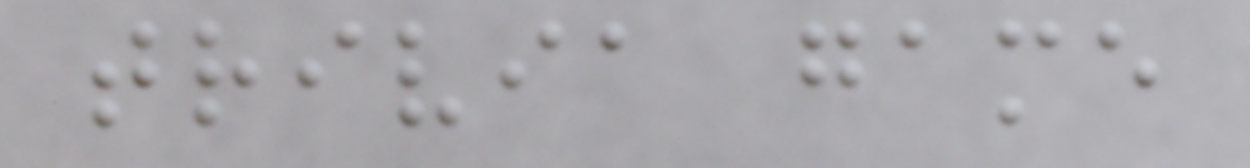trivia game
